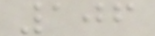106
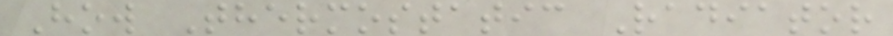How Thermostatic Radiator
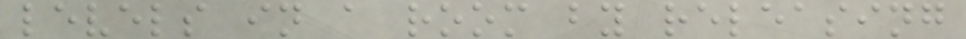levels in a room by releasing
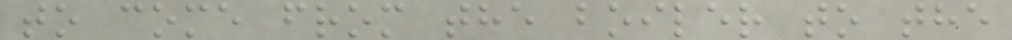to come from the boiler to the
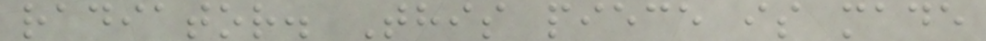radiator. This piece is made
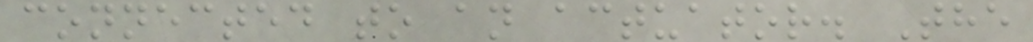connected to an actuator. The
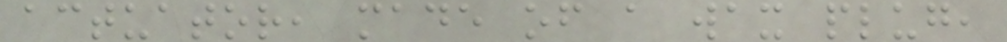actuator, made of a wax plug,
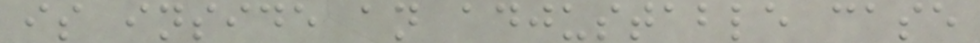is inside an adjustable case
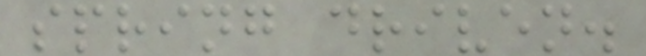spring driven.
